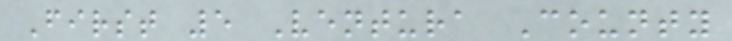First 5 Ventura County
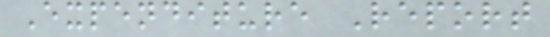Expenditure Report
